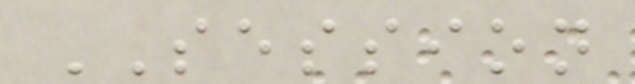SESSION
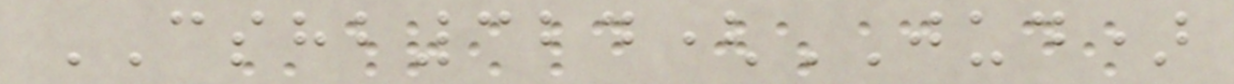CSHB324(JUD)
